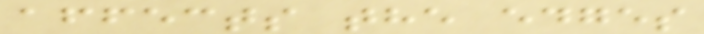affects the edges
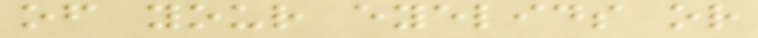of your eyelids or
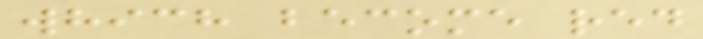which become red
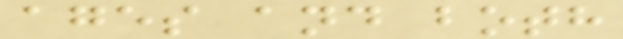ages and both
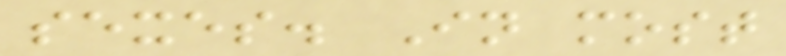sexes. In most
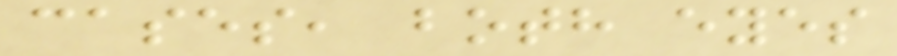cases, both eyes
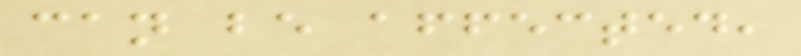can be affected,
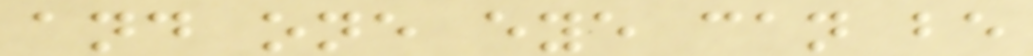and one eye can be
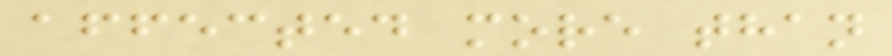affected more than
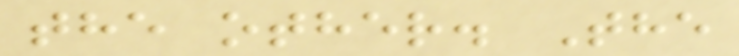the other. The
